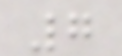7
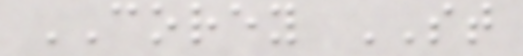COREY ST
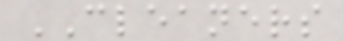CLEANERS
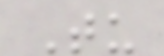Tu
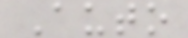Auto
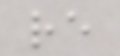re
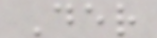Der
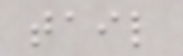tail
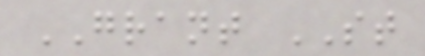GRANT ST
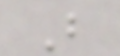B
